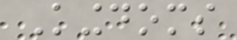Kingdoms
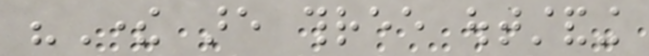"There are three outstanding
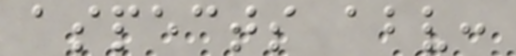aspects above:
